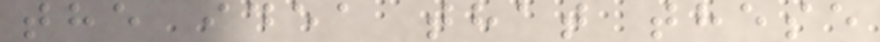the idea that these
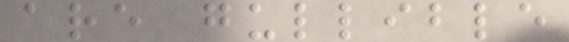are gullible
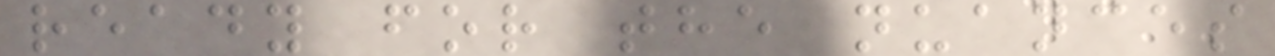ready for the nuances
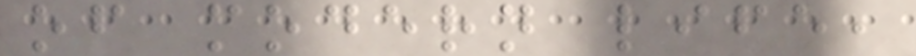of modern life,
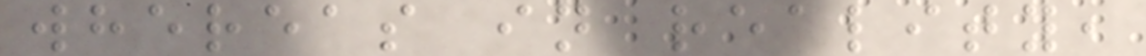whereas in reality,
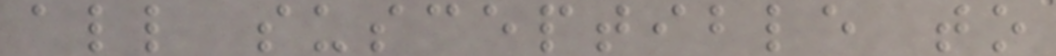all susceptible to
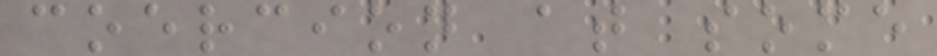coercion at some
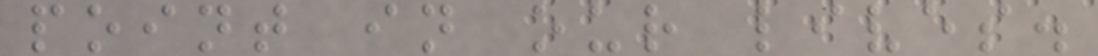point in our lives.
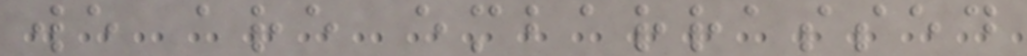we are embarrassed
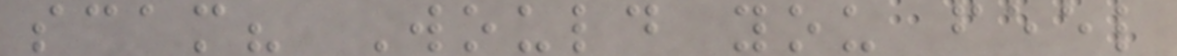scam? Would you feel
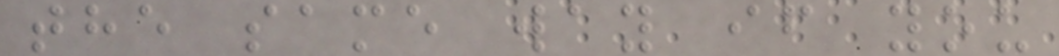the same way if you
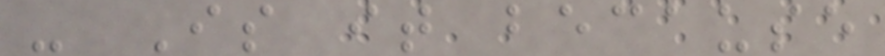- Is it because
